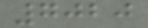7020
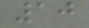10
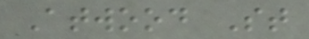Atwood St
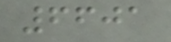6601
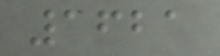1621
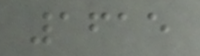1615
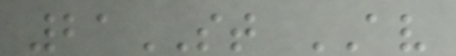21ST AV
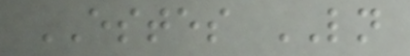ESTES LN
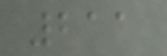211
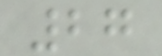27
